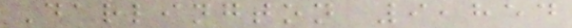Darlington 9,854
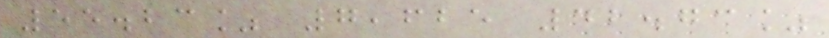55.23% 7,625 42.73%
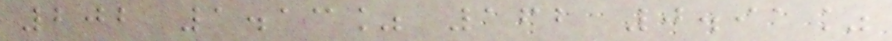202 1.13% 162 0.91%
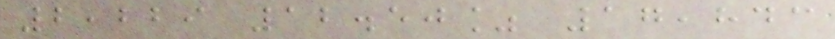2,229 12.50% 17,843
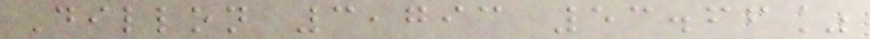Dillon 3,793 53.66%
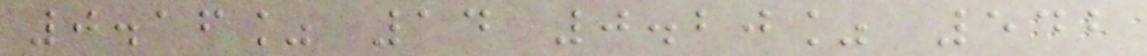0.16% 14 0.20% 542
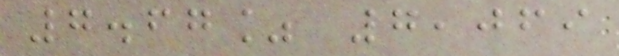7.67% 7,069
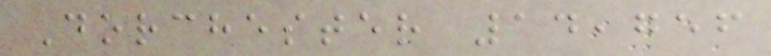Dorchester 14,756
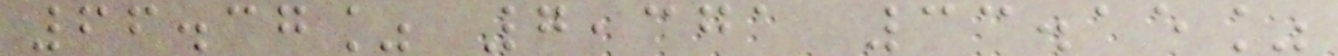66.37% 7,371 33.15%
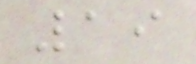19
